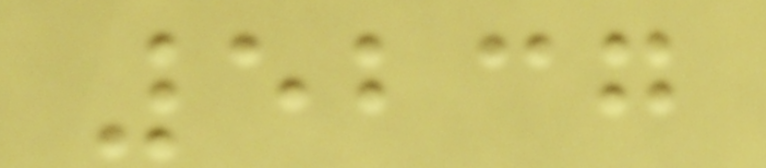5237
